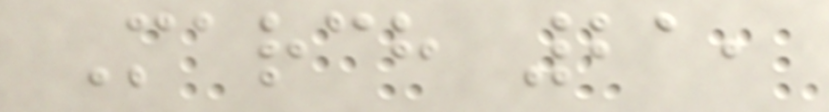March 21,
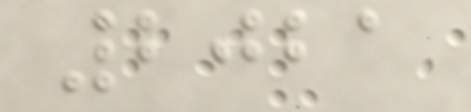2021
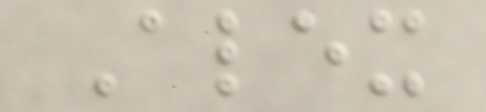Alex
